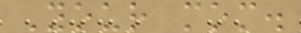Your mom.
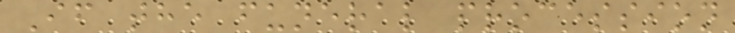If the funeral procession
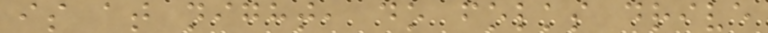is at night, do folks drive
